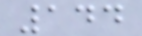144
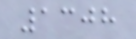1308
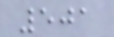501
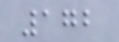172
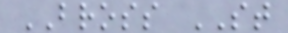BROSS ST
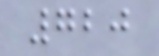720
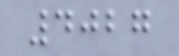4027
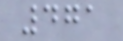471
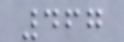467
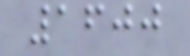1600
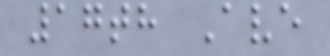17th Ave
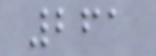261
